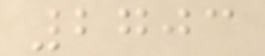2703
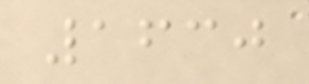1630
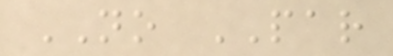NO PAR
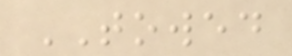TOWED
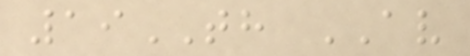19TH AV
